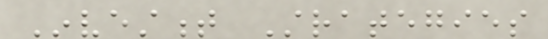Investment Strategies
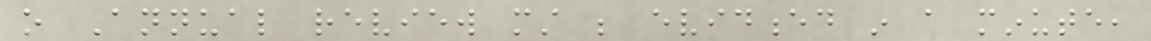o Annual review must be evidenced in a minute,
